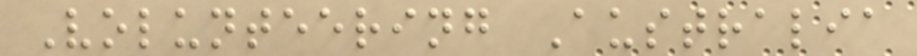Volunteering Australia
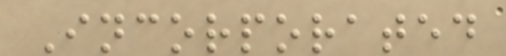Incorporated
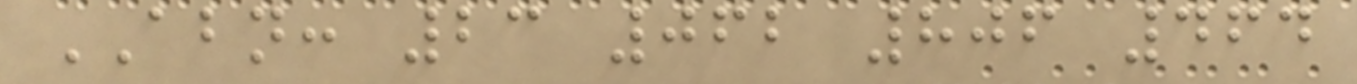ABN: 23 062 806 464
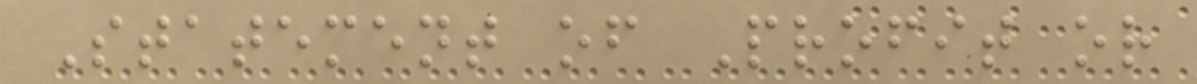Statement of Profit or
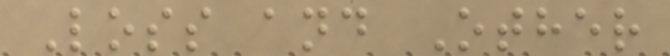Loss and Other
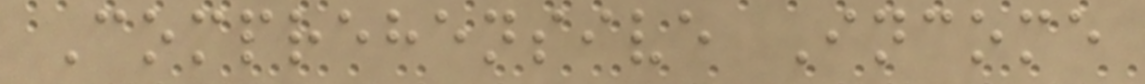Comprehensive Income
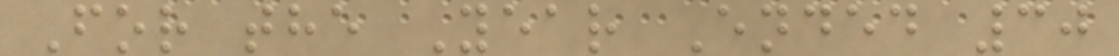For the Year Ended 30
